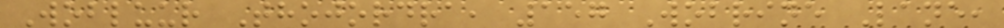Wobluur Thojordra, 157 Wobrine Lane,
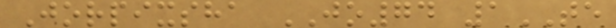Jorpixsha JO74 1TE
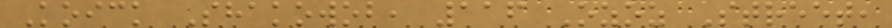Koick Shakowob, 116 Ozoz Street,
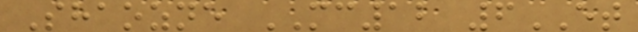Shaozne MC12 6ET
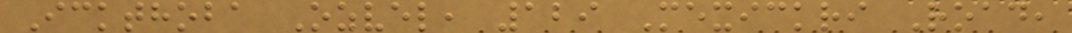Ickthoba Ozvel, 129 Mexickri Road,
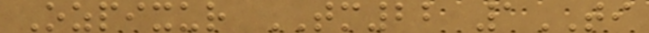Ozpixur TM22 1TI
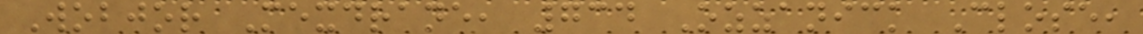Wobjor Mexdrane, 734 Ozzanick Close,
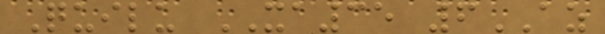Quilu XA35 6AZ
